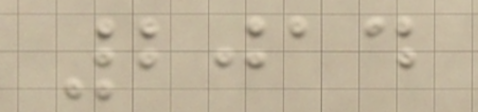2014
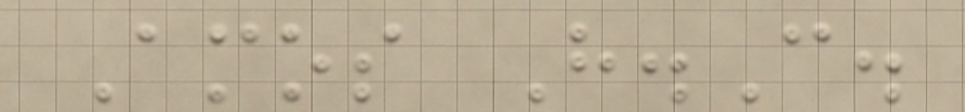Amos H.C.
